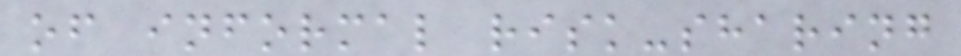of informal risk-sharing
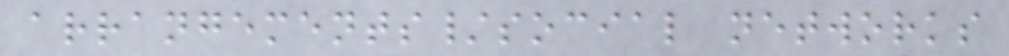arrangements/social networks
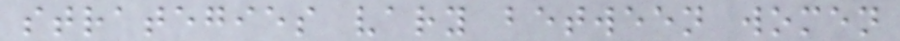strategies vary between women
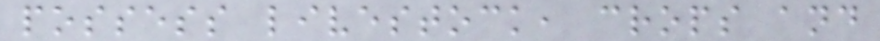possess livestock, crops and
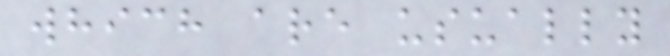which are usually
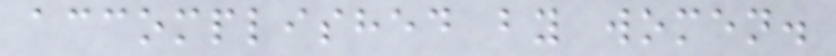accomplished by women.
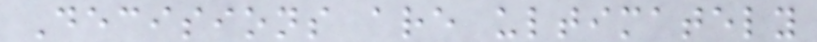Decisions are ultimately
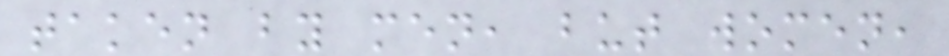taken by men, but women,
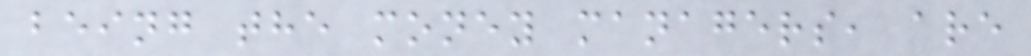being the money managers, are
